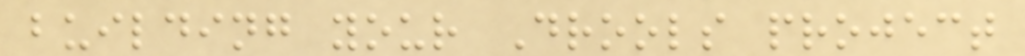building your Drools project
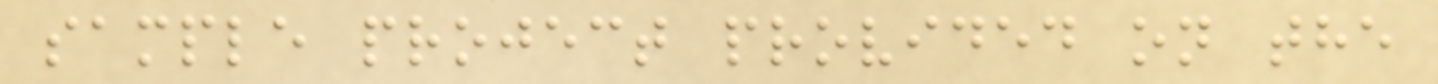sample project provided on the
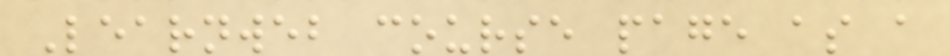Learnweb course page as a
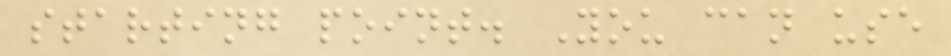starting point. You can use
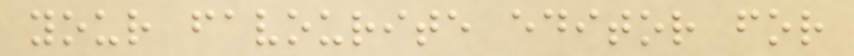your favourite editor for
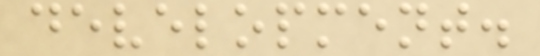development.
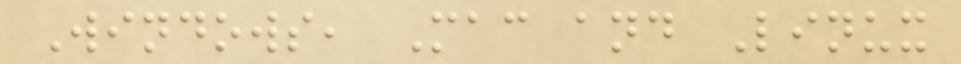Windows, Mac and Linux
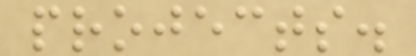projects.
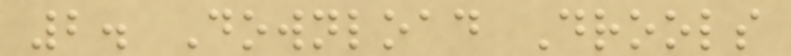2. Download Drools
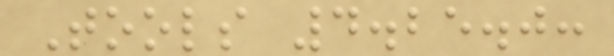Tools 4.25.0:
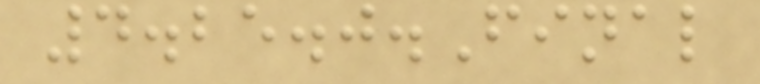4.25.0.Final
